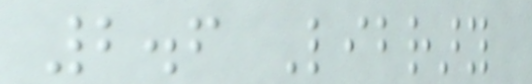2.6 Library
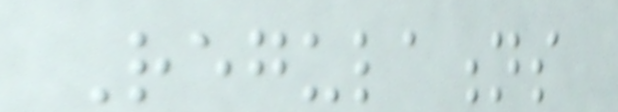Regulations
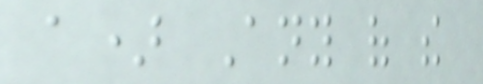a) Any of the
